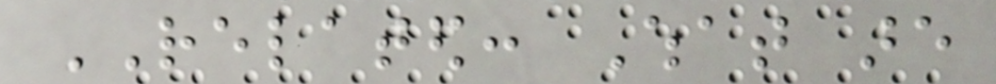RELATED: What are
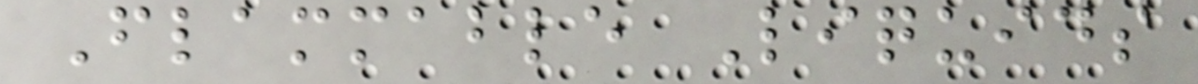Flammable Liquids
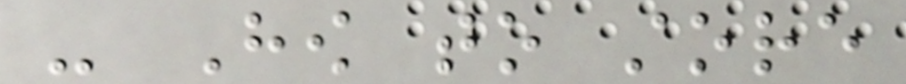- How to store
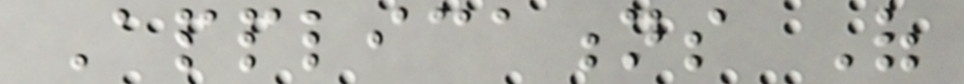Applications Of
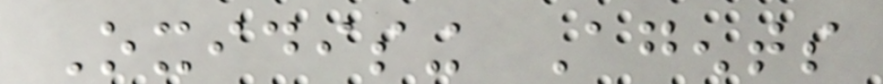Oxidising Agents
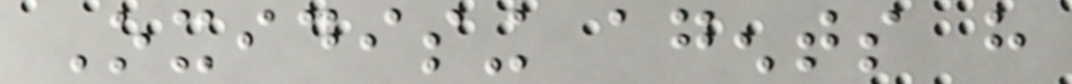Oxidising agents have
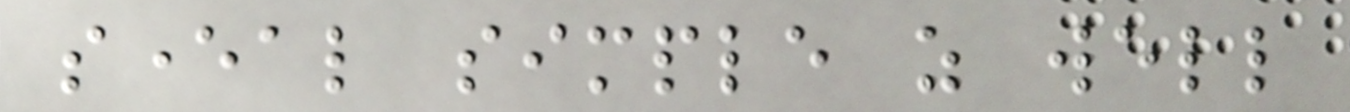several simple as well
